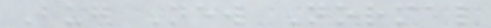Bug New Normal
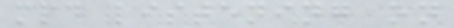mpd listening on
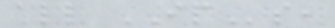all IPs,
